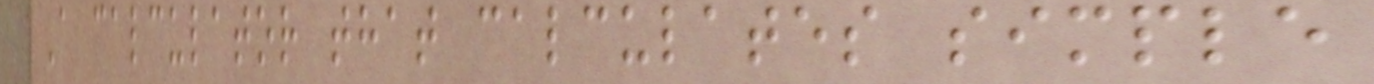A calculator that calculates simple
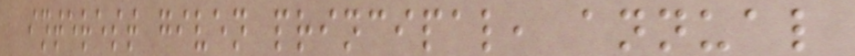interest given principal, annual
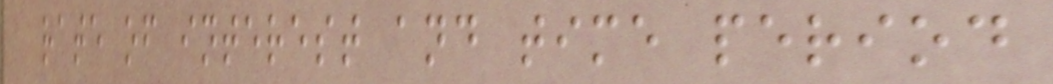rate of interest and time period
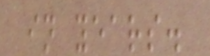in years.
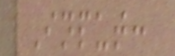Input:
